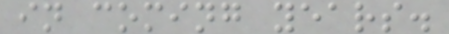in coming years.
